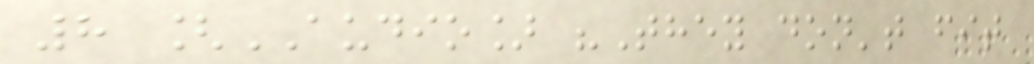8 [AUDIO] "They don't fit
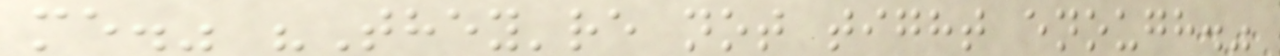me." "They're not tight enough."
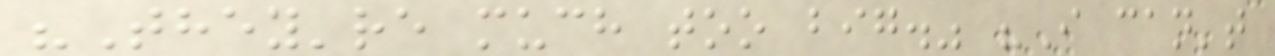"They're much too big." "I can't
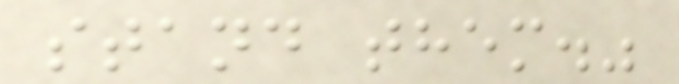stand them."
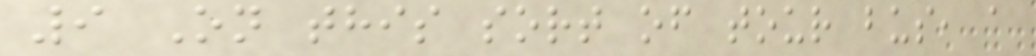9 On this sort of tour bus, a
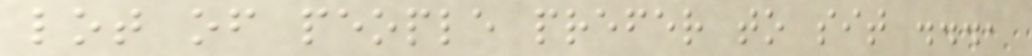lot of people prefer to sit ...,
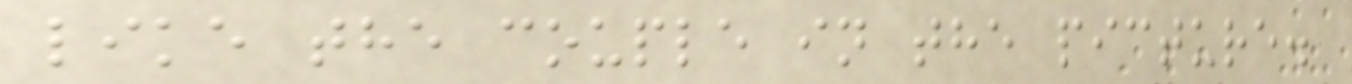like the couple in the picture.
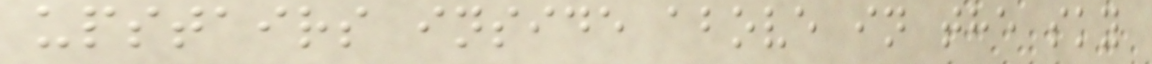upstairs inside above in the sky
